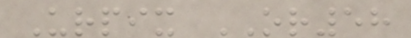Urpix OR58
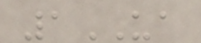1UA
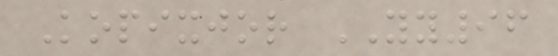Kopixjor YY96
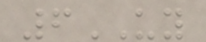6UY
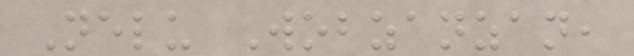Nelu Wobzanzan,
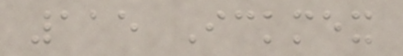115 Ickmex
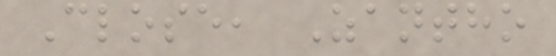Close, Zantho
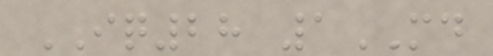IQ28 1MD
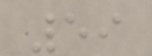59
